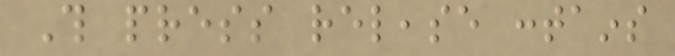This press release contains
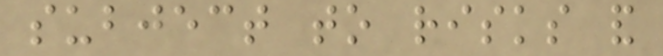subject to risks and
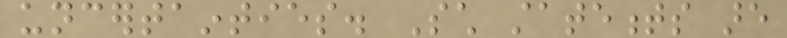uncertainties. Such statements are
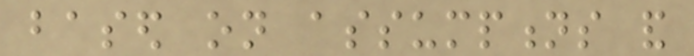based on assumptions and
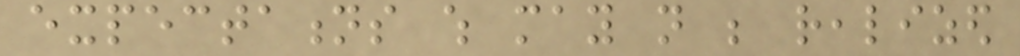expectations which may not be realized
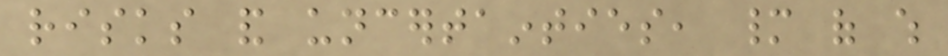risks and uncertainties, many of which
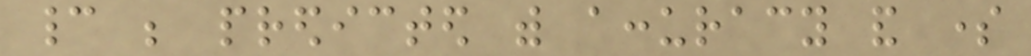cannot be predicted with accuracy and some
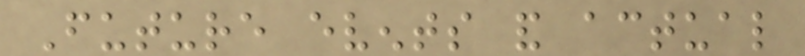Future events and actual
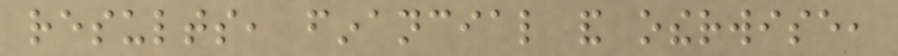results, financial and otherwise,
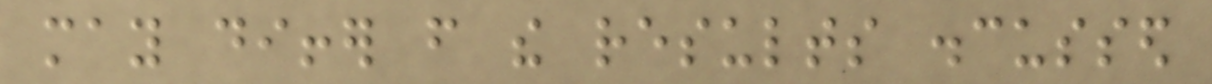may differ from the results discussed
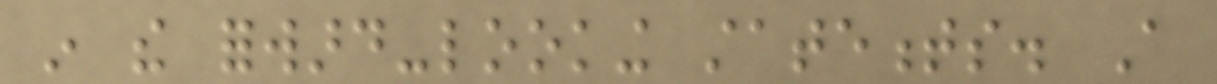in the forward-looking statements. A
